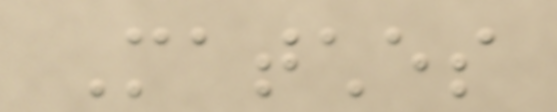Matches
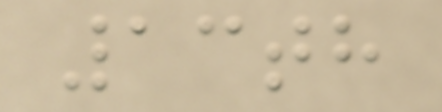13th
